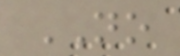NO
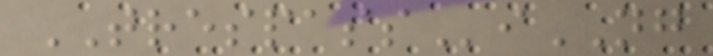TRESPASSiNG
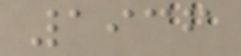1936
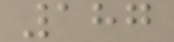187
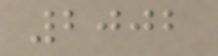2002
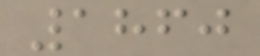1860
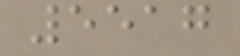5517
